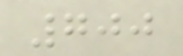700
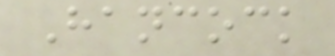Hancock
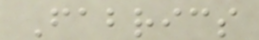Fabrics
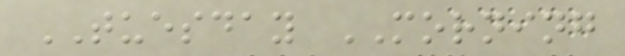TUESDAY MORNING
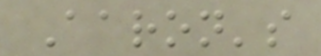Aaron's
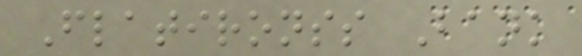Flatironss Bank
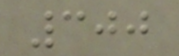300
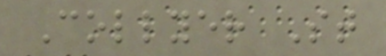Collyer St
